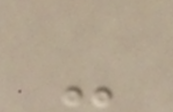-
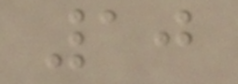10
